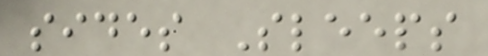sides Sleeps
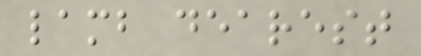lamb dearest
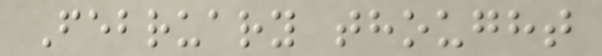February thought
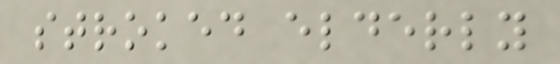stroked elderly
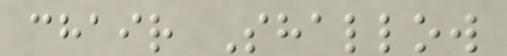chair Shallow
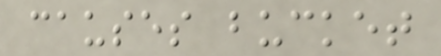causes bucket
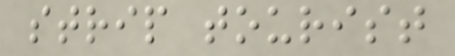strip tourist
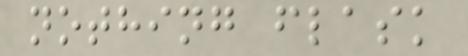nothing flask
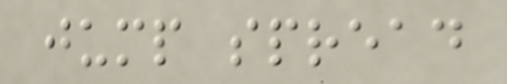jump spread
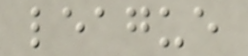league
